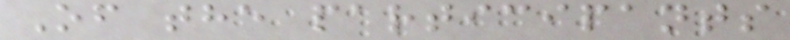Of the participants
